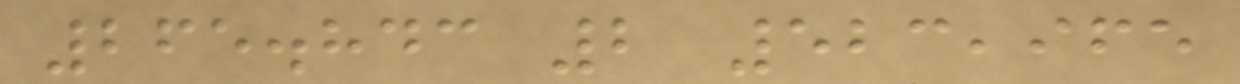265.843 2 523,965
